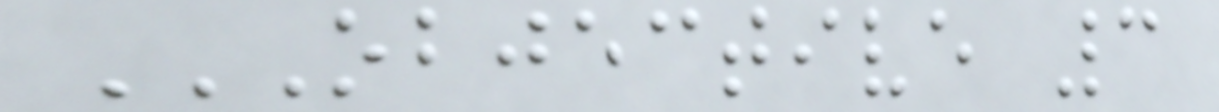OBJECTIVE 3
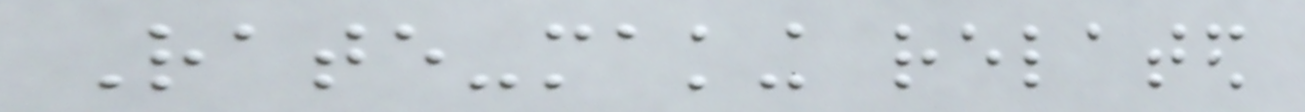Rate-making related
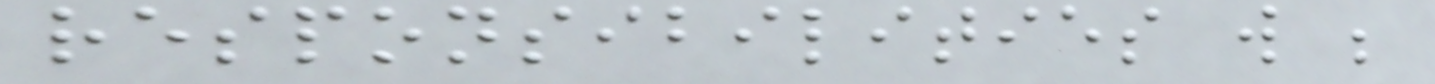responsibilities will be
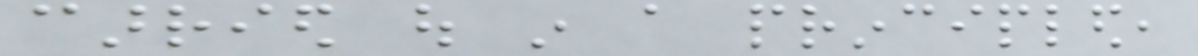carried out in a principled,
